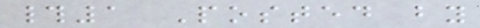#1 Posted by
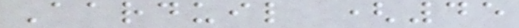Aarduil (45
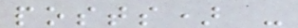posts) -
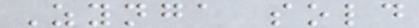Zynga sold
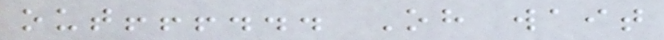out!!!... Oh wait
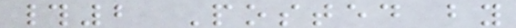#2 Posted by
